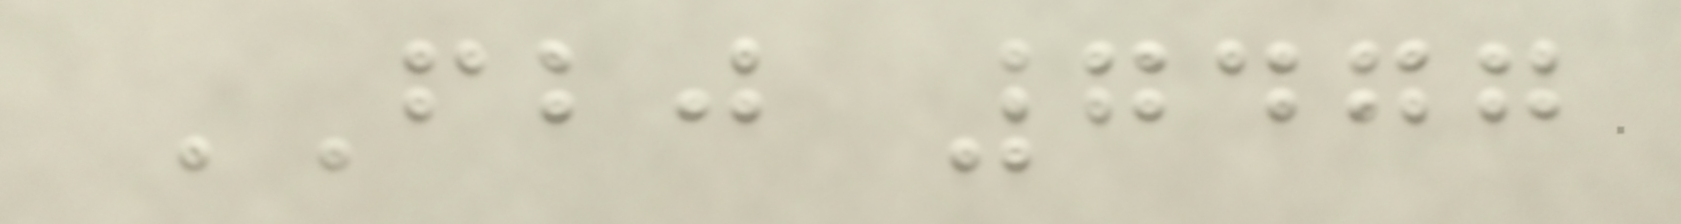FBJ 7477
